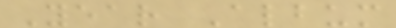Year Album
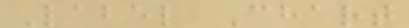Label Chart
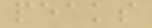peaks
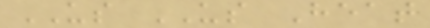US US Heat
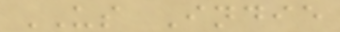US Indie
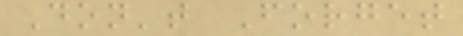Don't Forget
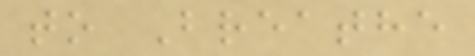to Breathe
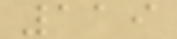119
